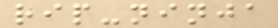rip-ninja
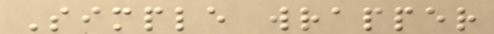Simple wrapper
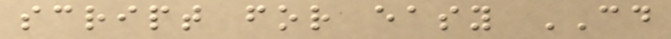script for easy CD
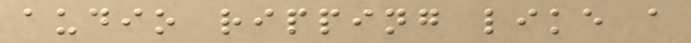audio ripping like a
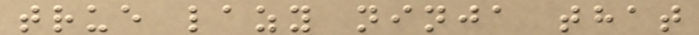true lazy ninja that
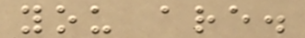you are.
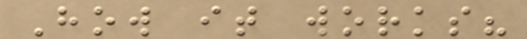How it works?
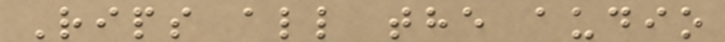Rips all the audio
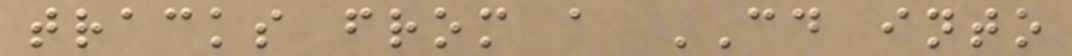tracks from a CD into
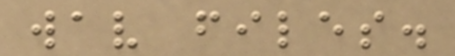wav files.
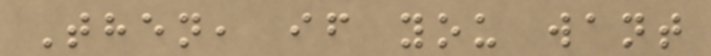Then, if you want
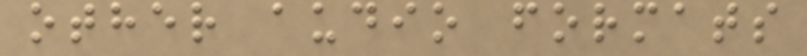other audio formats
